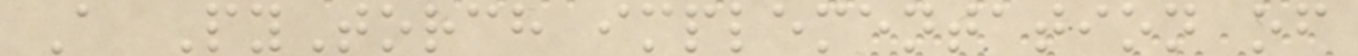A PyTorch implementation of
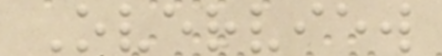Overview
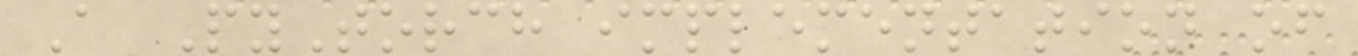A PyTorch implementation of
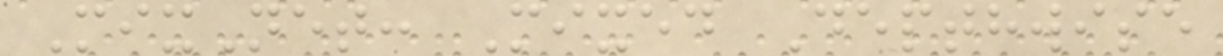MixNet: Mixed Depthwise
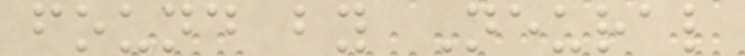found by Neural
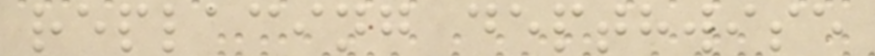replacing depthwise
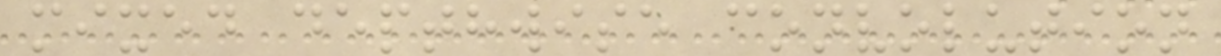mixed depthwise convolution
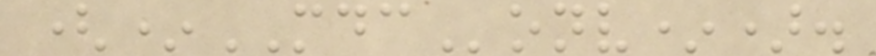(*MDConv*).
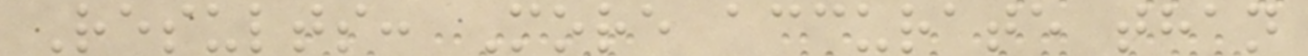Results: More accurate than
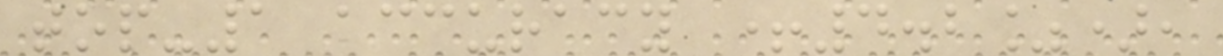top-1 accuracy +4.2%),
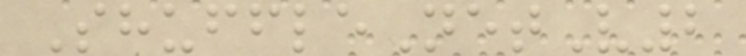ShuffleNetV2
